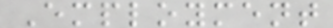Employment
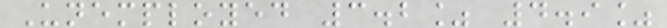Unemployed 3.2% 4.9%
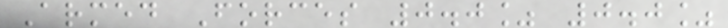Armed Forces 0.0% 0.0%
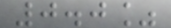0.0%
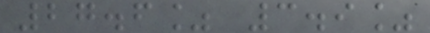27.6% 3.9%
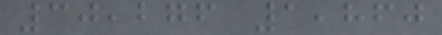30,276 1,860
